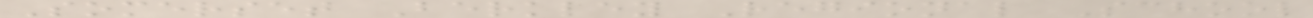Somerset Berkley Regional School
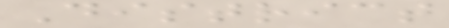District
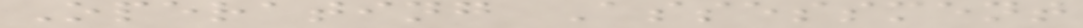Operating Assessment
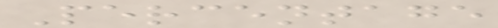Percentage
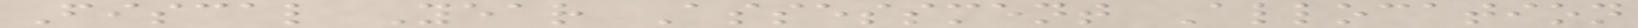Fiscal Year Assessment Allocation
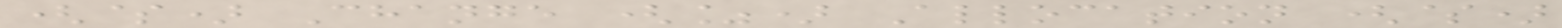($) Change (%) Allocation ($)
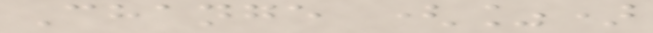Change (%)
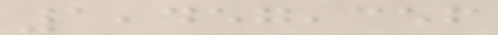1,457,356
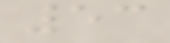53
